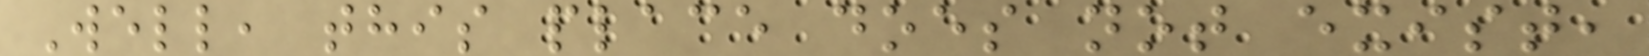Well, this place does not exist,
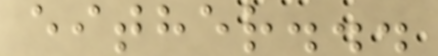either...
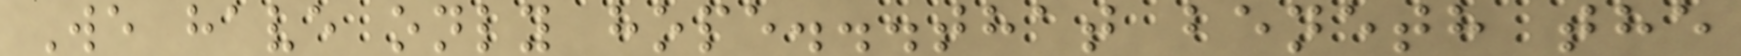We have only hope...that beneth the
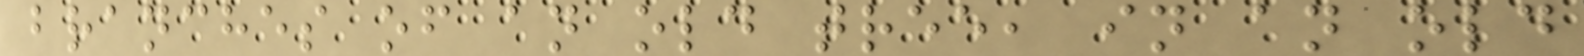branches of an old tree, in an old
